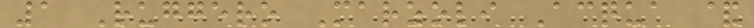1 Ruggero Marzoli Acqua &
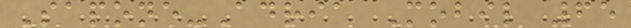Sapone-Adria Mobil 65
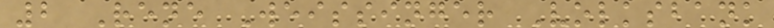2 Rene Weissinger Volksbank
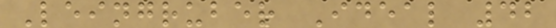Leingruber Ideal 42
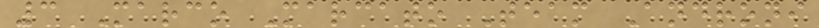3 Marco Marcato Team Androni
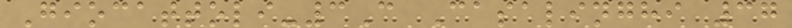Giocattoli-3C Casalinghi 37
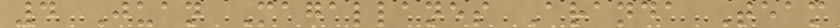4 Juan Magallanes Aranda Team
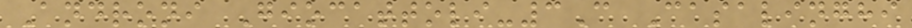Androni Giocattoli-3C Casalinghi
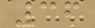36
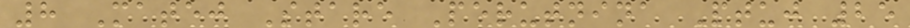8 Matej Stare Perutnina Ptuj 25
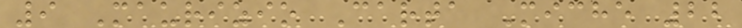9 Maurizio Carta Miche 22
